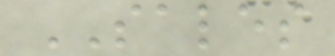SALES
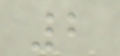2
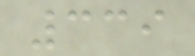339
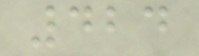424
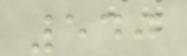540
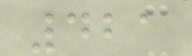421
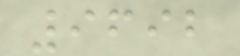9692
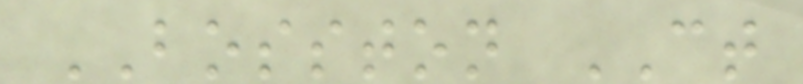BOSSTON CT
